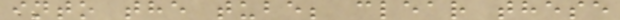into the tube; clear these
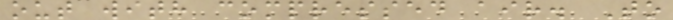out with compressed air. To
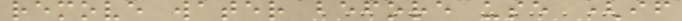remove water before use (if
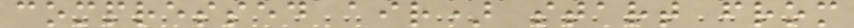compressed air) start from
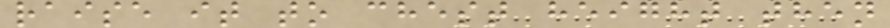raise it to chest height then
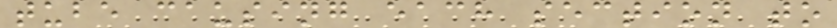tube causing each section to
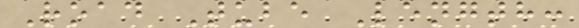Road Tube Length:
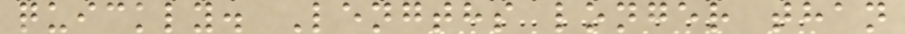quickly. Lengths longer than
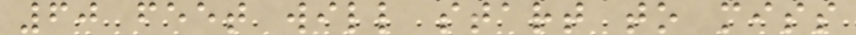60 feet will start to miss
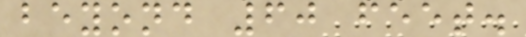beyond 60 feet.
